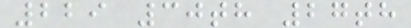229 30th 27th
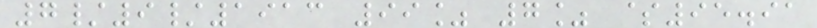7/9/1913 99% 7% $95.91
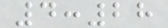4:28
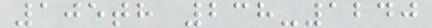105th 238-1240
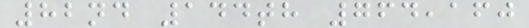82nd 144th 764,160
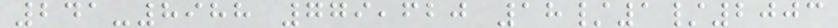241-8988 779,620 18/1/2003
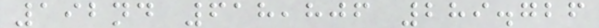192nd 618,806 289.726
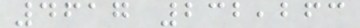4617 232,263
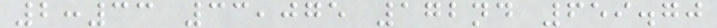2:33 33,075 172nd 659.70
